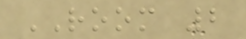ROOM 2
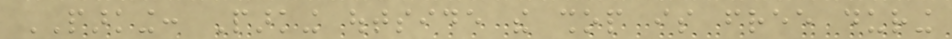PARKING: Parking outside the shop is free during
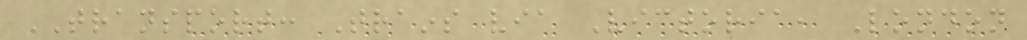TRANSPORT: Trains via Victoria, London
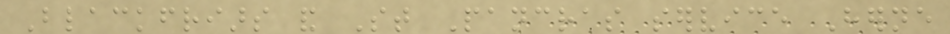Blackfriars and St Pancras service Herne
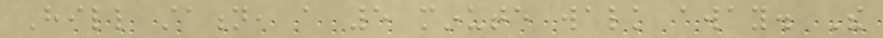Hill station, a 5 minute walk away. The
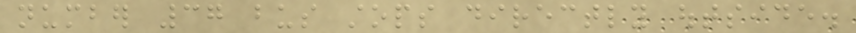number 37 bus stops directly outside.
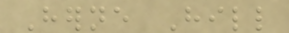Herne Hill
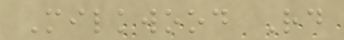Milkwood Rd
